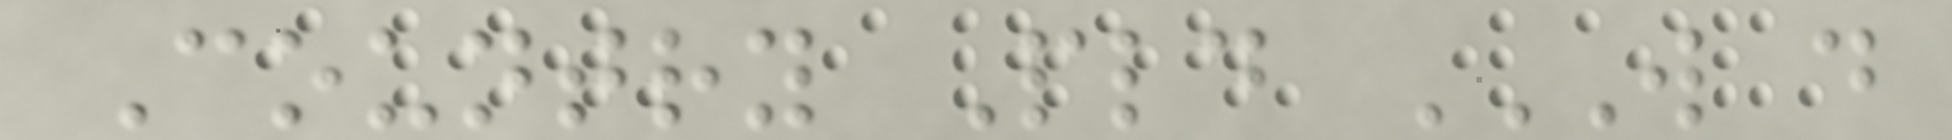Country Pld W D
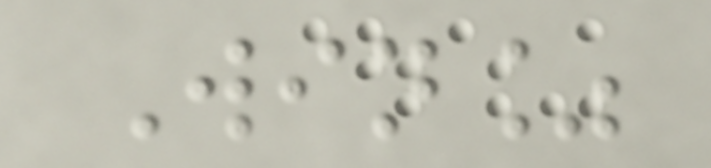Win%
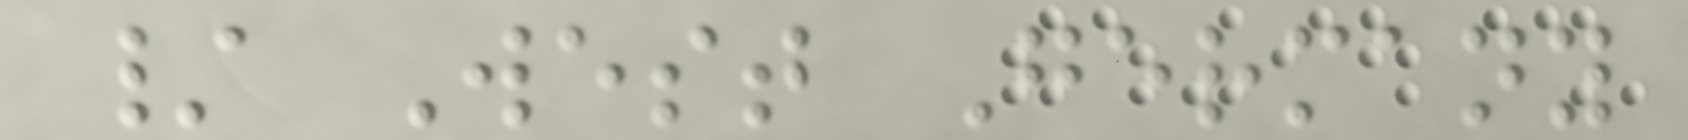/ West Germany
